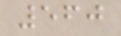560
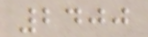2400
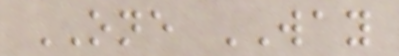ONE WAY
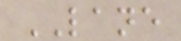LANE
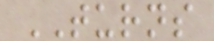TURNS
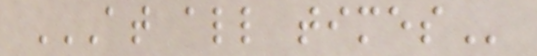AT ALL TIMES
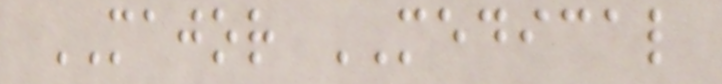MAJOR MEDICAL
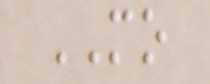MO
